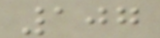107
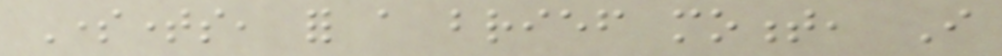Sometimes, for a brief moment, I
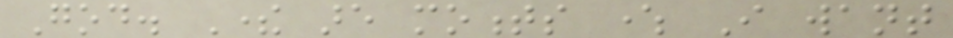God. There are moments where I want
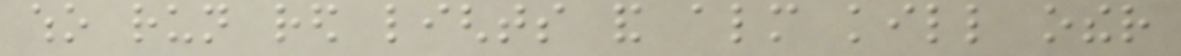who run red lights and almost kill other
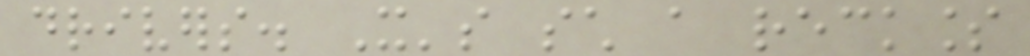drivers. It's such a reckless
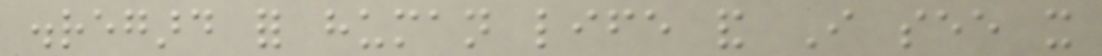disregard for human life and I see it
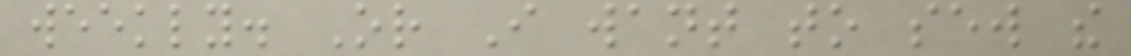weekly. Or I want to sew the
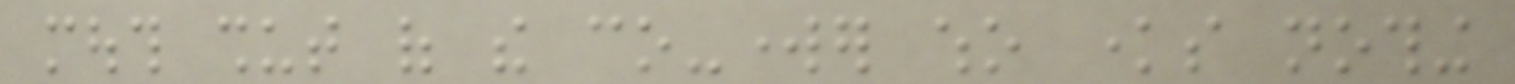mouth shut of the co-worker who knows nothing
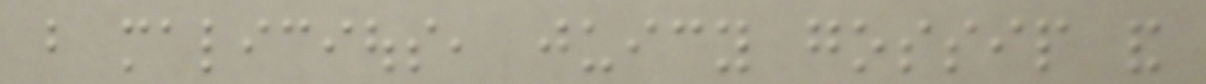but malicious, juicy gossip and
